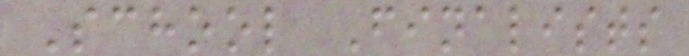School Finalists
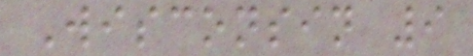Wisconsin 9
